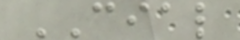CIAL
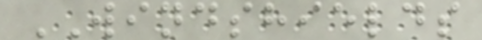WINDSHIELDS
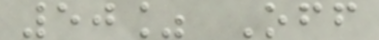50% Off
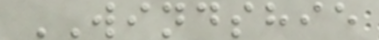WINDSHIE
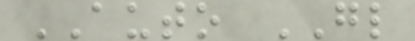AUTO GL
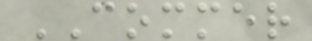COMMER
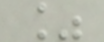%
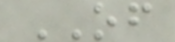OF
